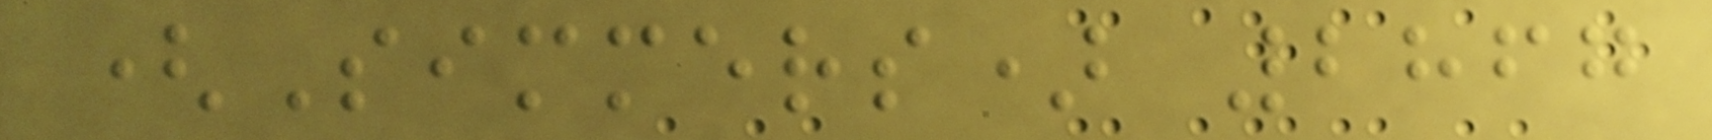(Simmers) 2867
